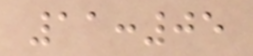11:05
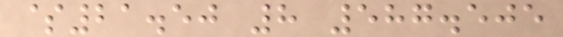$21.50 8 587.505
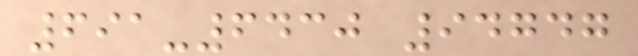691-6430 94747
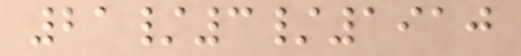21/3/1910
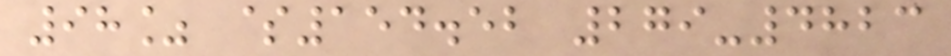98% $154.52 279-4823
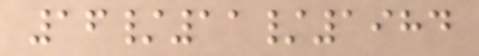16/11/1984
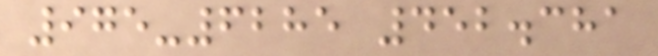975-6285 452.381
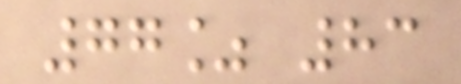77% 83
